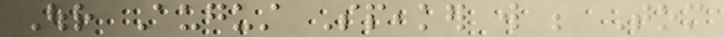Our August Speaker will be Tom
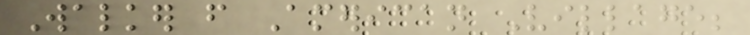Walker from American Village;
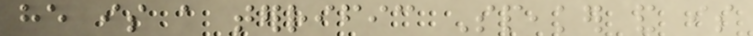he is a terrific Speaker and is
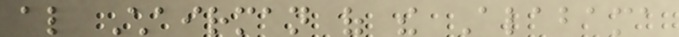also Chairman of the Alabama
